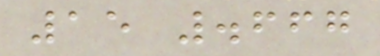15 .667
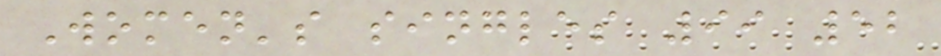Women's singles 99 52
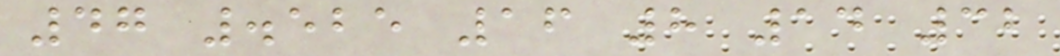47 .525 16 8 14 32
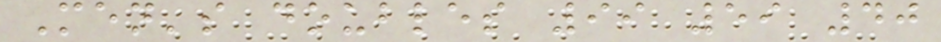Men's doubles 99 59 40
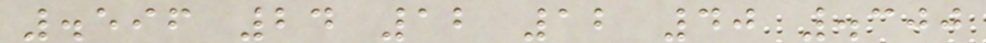.596 24 12 12 40 .300
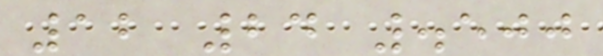12 24 .500
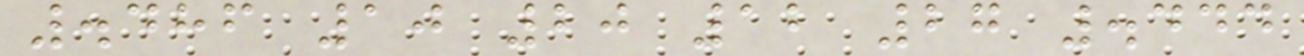.486 10 20 12 27 .444
